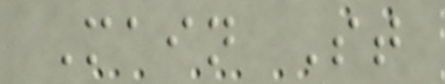Main St
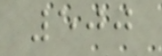500
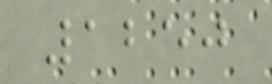1250
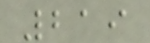219
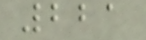221
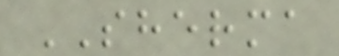SHERMA
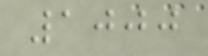1000
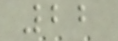22
